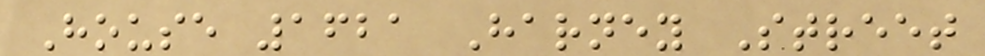House 1621 Harney Street
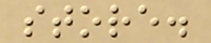store.
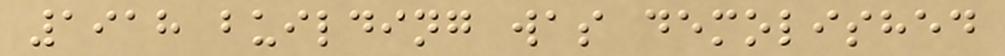1918 building was demolished
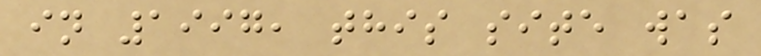in 1997, this site was
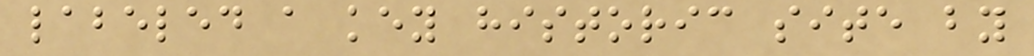labeled a key historic site by
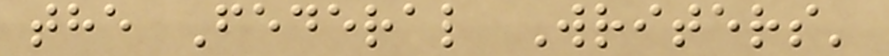the Federal Writers'
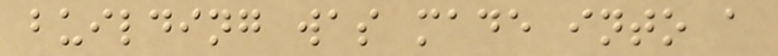building was made into a
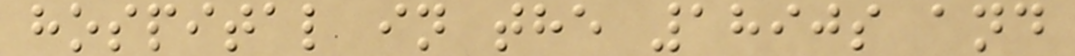hospital in the 1890s and
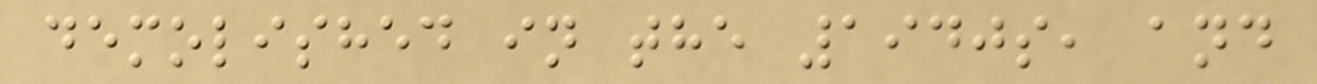demolished in the 1940s, and
